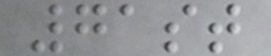71st
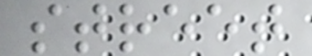street
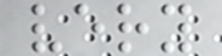very
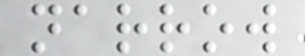narrow
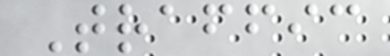Traffic
